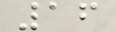16
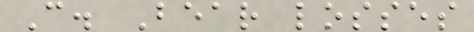C. Bear losses
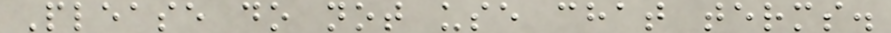Please do not use chat terms.
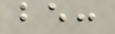be:
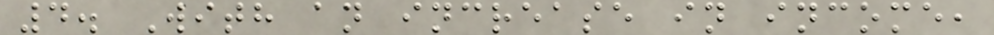4. With an increase in income,
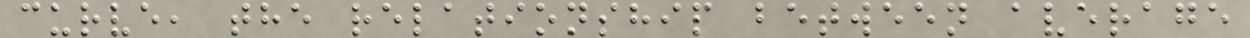curve, the relationship between average
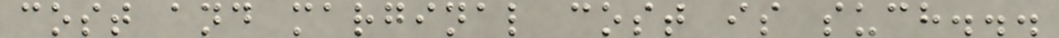cost and marginal cost is such...
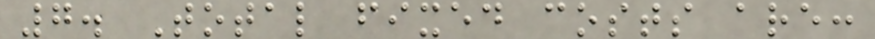7. Total fixed costs are:
